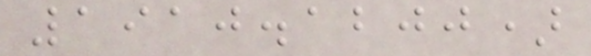1910.1200)
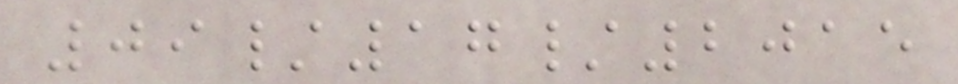09/17/2015
